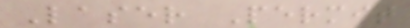Laser Permit
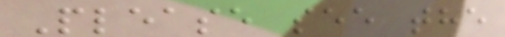Please see the
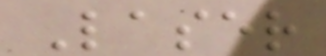Laser
